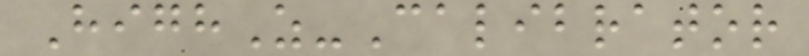HighZ-Calibrator
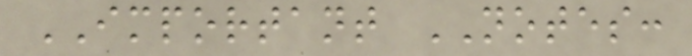IMPORTANT NOTES:
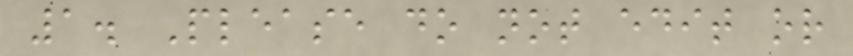1. Please do not edit or
